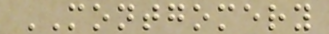MONTGOMERY
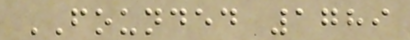FOUNDED 1789
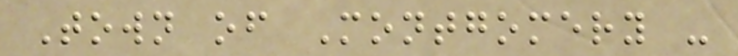Town of Montgomery -
